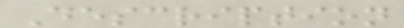Description
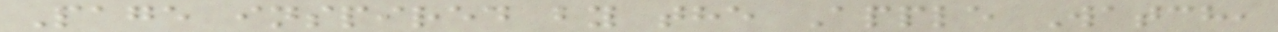Page inspired by the Apple Watch,
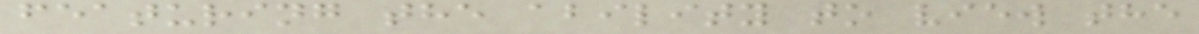featuring the ability to view the
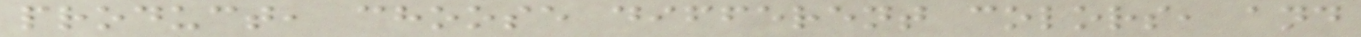product, choose different colors, and
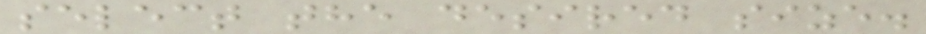select the desired size.
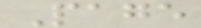Page
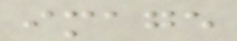image
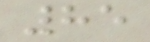85
